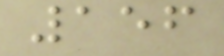156
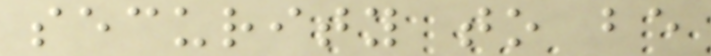security to be
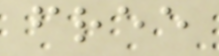free
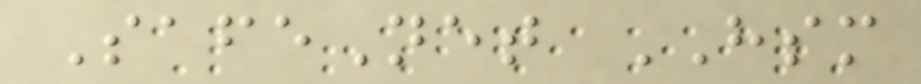SafeNet HSM
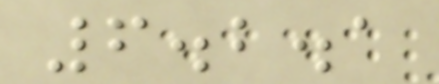6.2.1
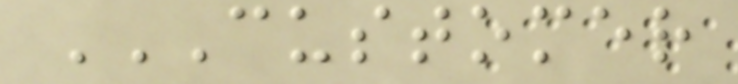CUSTOMER
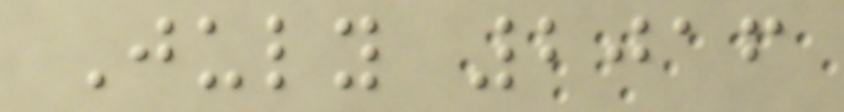July 2016
